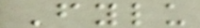Fylu
